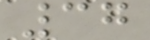37
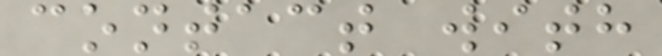contact with
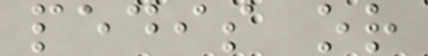pedis or
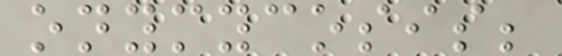onymycosis;
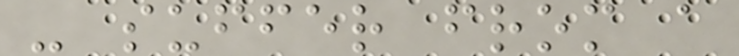- suffer from a
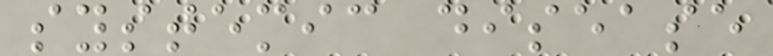systemic disease
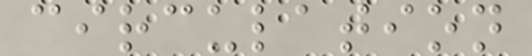circulation
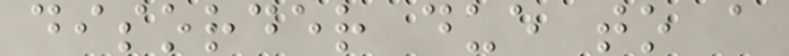disorder due to a
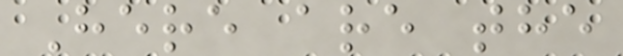Here are the
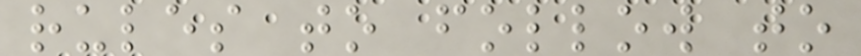rules to follow to
